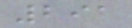291
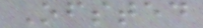Ofsted
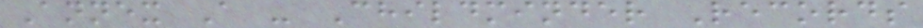Annex A - Childminder Records
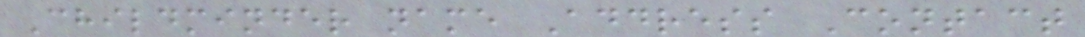Childminder name Address Contact
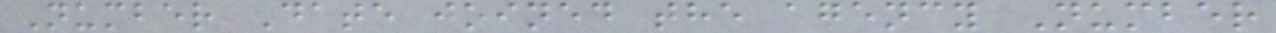Number Date joined the agency Number
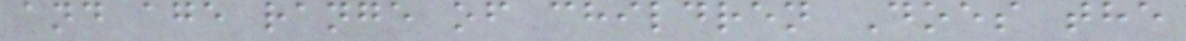and age range of children Does the
